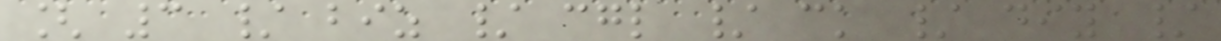[ 3 / biz / cgl / ck / diy /
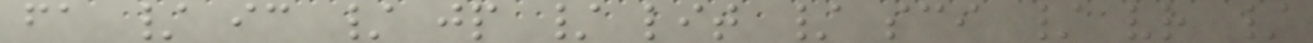fa / ic / jp / lit / sci / vr /
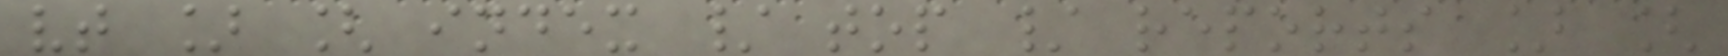vt ] [ index / top / reports ] [
